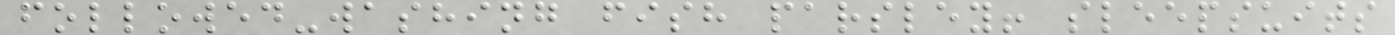followed-washing fish parsley! sleepsuits
